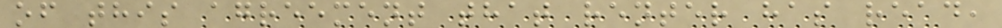of this agreement that renter has read,
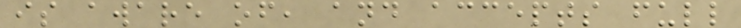is aware of, and accepts full
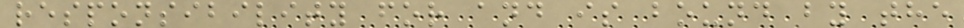responsibility for and is bound by the
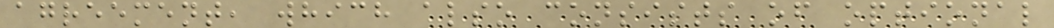agreement, which also consists of optional
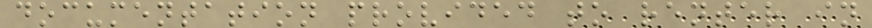documentation provided to renter in
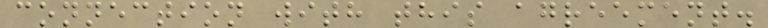connection with this agreement.
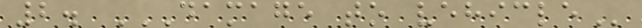2. DAMAGE TO VEHICLE
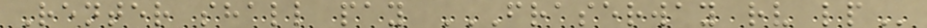Renter shall pay FRASERWAY RV LP
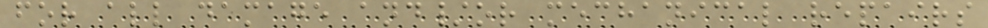for all damage and/or mechanical repairs
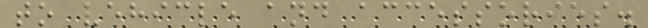to vehicle and accessories.
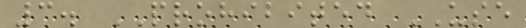3. PROHIBITED USE
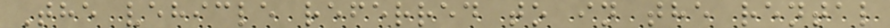The vehicle referred to in the rental
